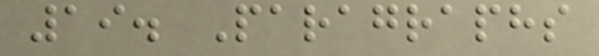19. Paragraphs
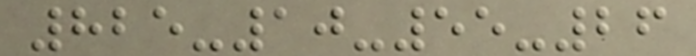825-10-55-26
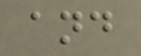and
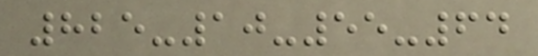825-10-55-64
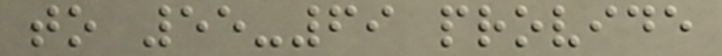to 55-69 provide
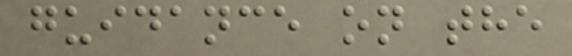guidance on the
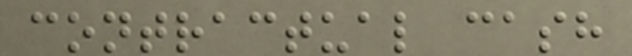contractual cash
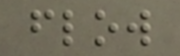flow
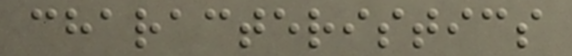characteristics
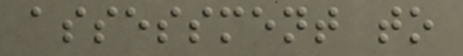assessment to
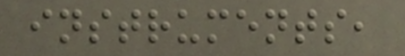instruments,
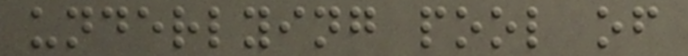underlying pool of
